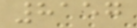8157
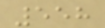558
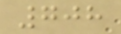708
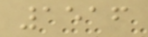1516
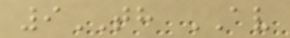9TH AV
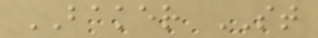BAKER ST
